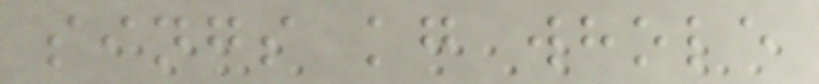sings kg whole
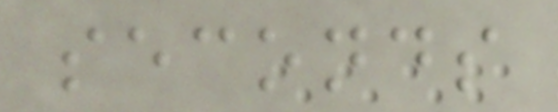seconds
